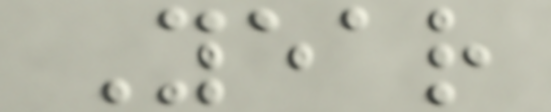Year
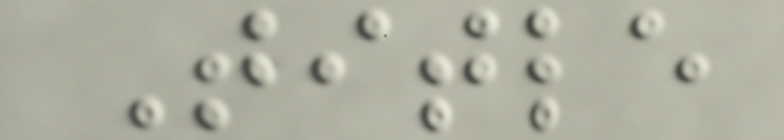Title
